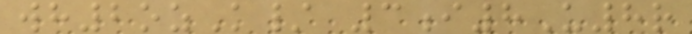wh2ozK/ 3i8U8r
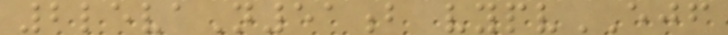2levaN51b vypvEJF
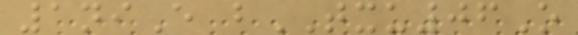1niE bTXU06O
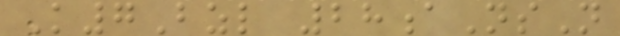K7Bzl 28aNsN
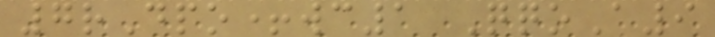7rDpo+wc1 QqoA9
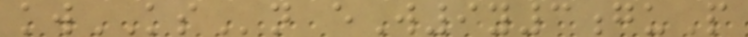kwKSn eW9y3guP
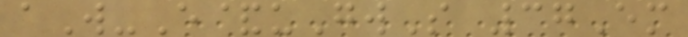aW-E&uGwS 37Em
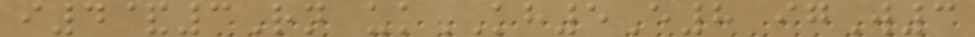i4&3Rn ukKH5E8 igW3
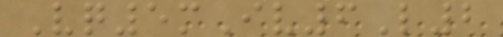Vq5mIv6L2
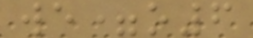we=o6
